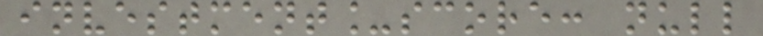investment_score: null
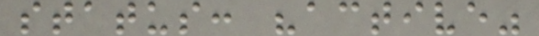status: "active"
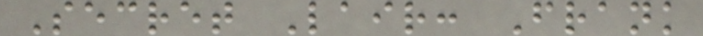Secret Lair: Frank
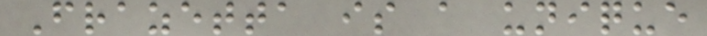Frazetta is a unique
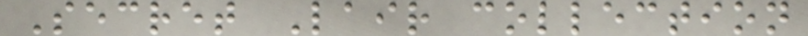Secret Lair collection
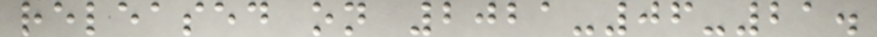released on 2021-06-21.
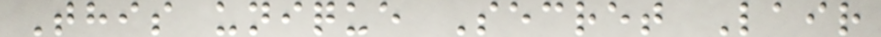This unique Secret Lair
